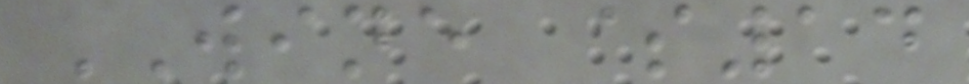WINE $14
